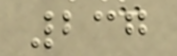237
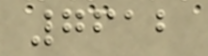7612
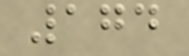174
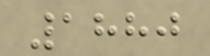1880
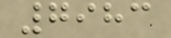7983
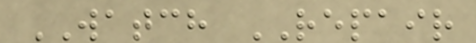WATCH REPAIR
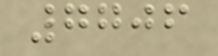7706
